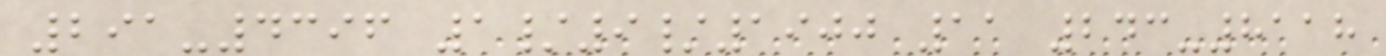291-4396 1/9/1900 11 243-8118
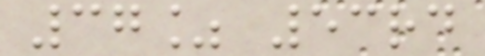37% 53rd
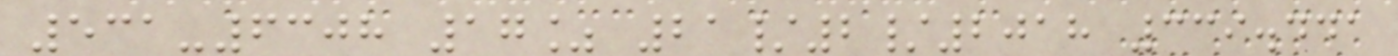531-6308 17% 21/2/2018 339.441
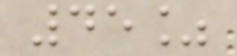45%
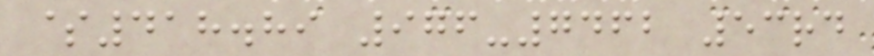$418.89 976-7462 53rd
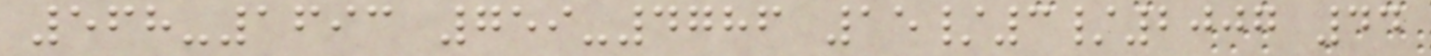568-1693 759-4786 15/3/2007 44
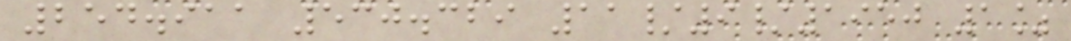254.911 530.329 11/9/1950 1%
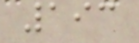193
